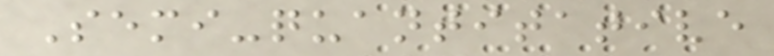Semi-quantitative
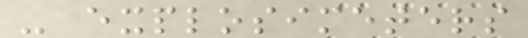- explosimeters
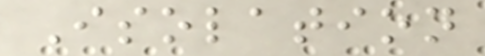Isolation
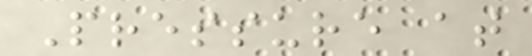Pressure at
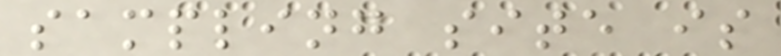sampling site is
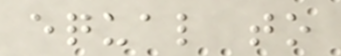equal to
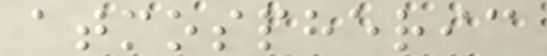atmospheric
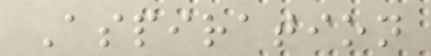Aspiration
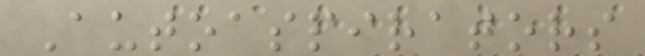Autoaspirators
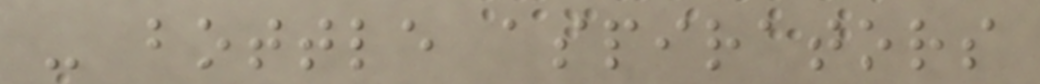- bottle aspirators
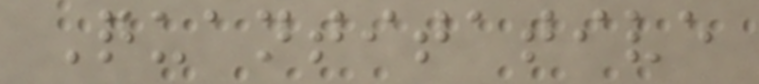Quantitative
